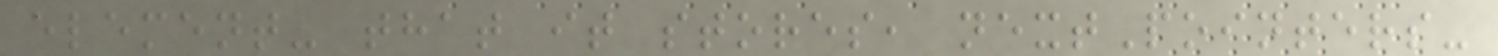element- that it stores, nextPointers-
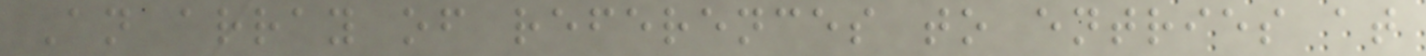An array of references to entries at
